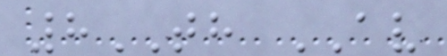8TH AV
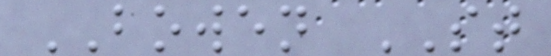BOWEN ST
